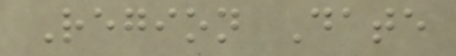Region Date
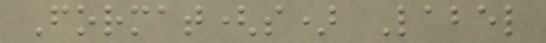Format(s) Label
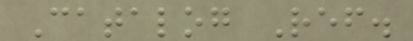Catalog Ref.
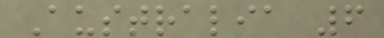Australia 6
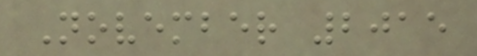November 2015
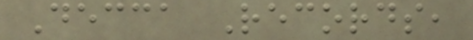Decca Records,
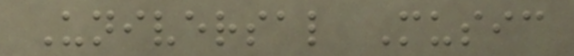Universal Music
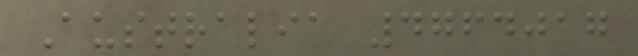Australia 4764017
